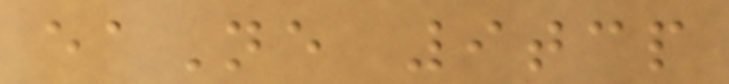eaNe 9tcp
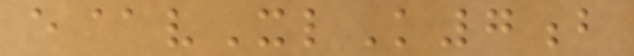e@vXlK7b
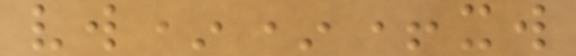vw**+xw
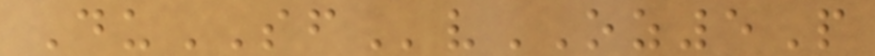DuSFvOZ5P
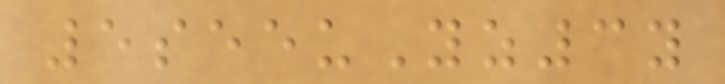5seeuYz3y
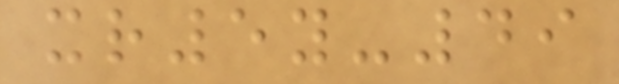xr5y-49
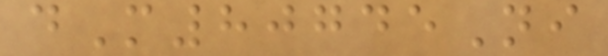dM80745Ni
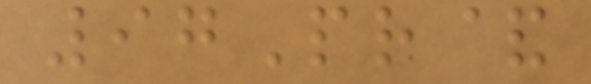97Pr&
